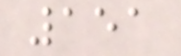151
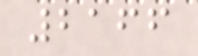2166
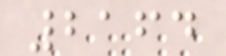2164
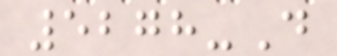5278-D
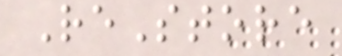ReStore
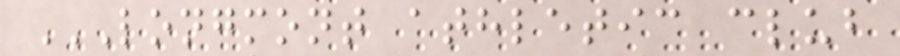LONGMONT ATHLETIC CLUB
